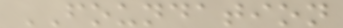FOUNDATION
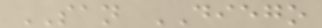SAN DIEGO
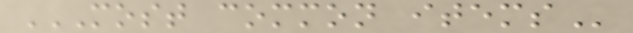MOST COMMON ITEMS
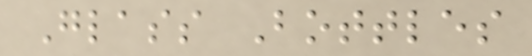Glass Bottles
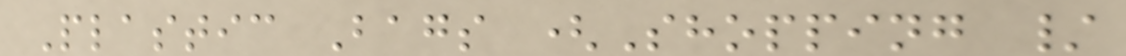Plastic Bags (Shopping /
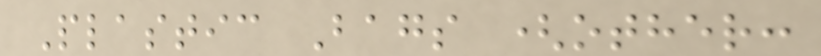Plastic Bags (other:
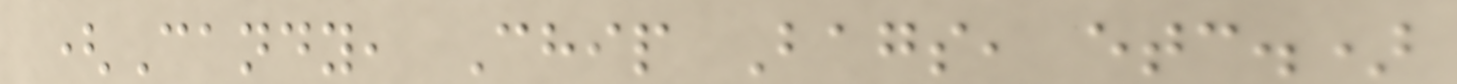(Candy, Chip Bags, etc.)
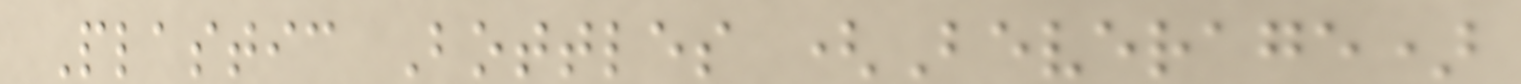Plastic Bottles (Beverage)
